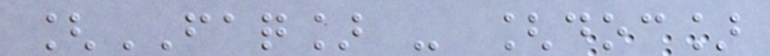[FAQ] - [doc]
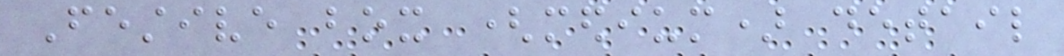Festive box (medium) detail
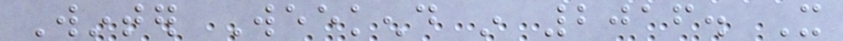Winter Weekend in 2016. It
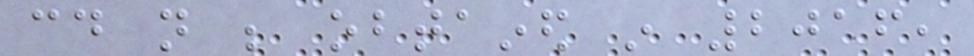could not be obtained in 2016,
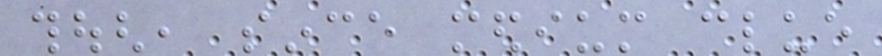though, since medium clue
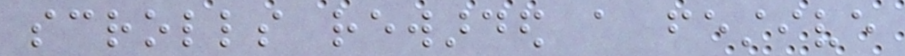scrolls rewarded a festive
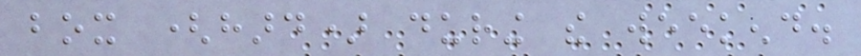box (hard) during the weekend.
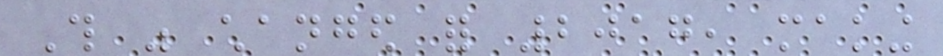This was changed for 2017, making
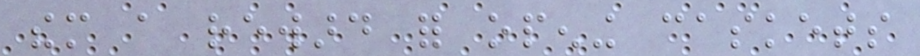them a reward for opening caskets
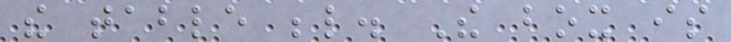the table below. The box is
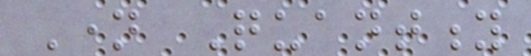Name Quantity
